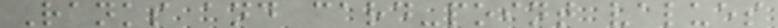Ranks and card-point values
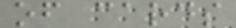of cards
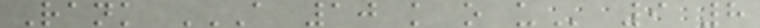Rank A 10 K O U 9 8
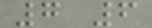7 6
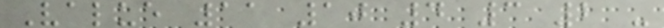Value 11 10 4 3 2 -
